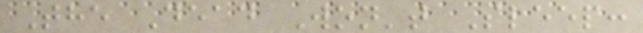The Dead Won't Sleep:
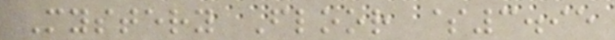Mystery Floor $3.95
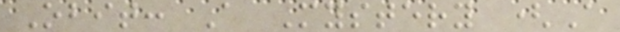Obit: A Mystery (A
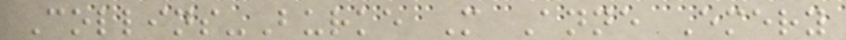Collins-Burke M Anne Emery
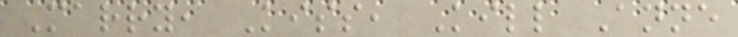Marry, Kiss, Kill Anne
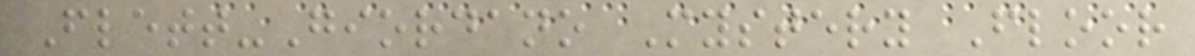Flett-Giordano Mystery Floor
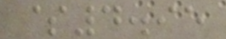$4.95
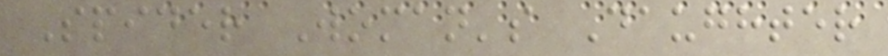Spider Woman's Daughter
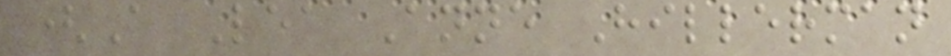(A Lea Anne Hillerman
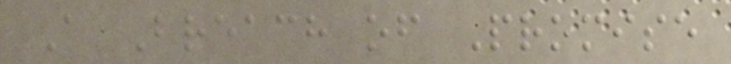A Breach of Promise
